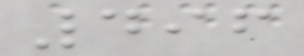496
